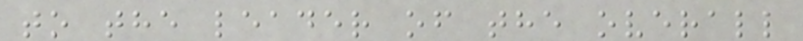to the leader of the overall
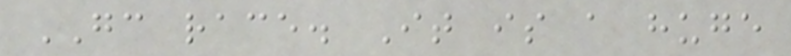GC race. It is a huge
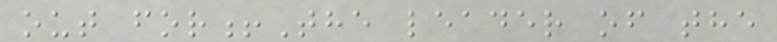out for!The leader of the
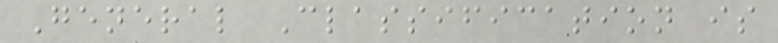General Classification is
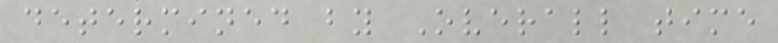determined by Overall time
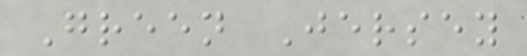Green Jersey
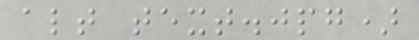alt text.jpg)
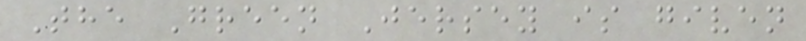The Green Jersey is given
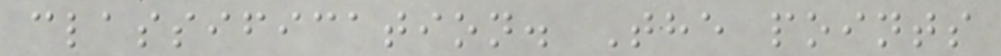classification. The points
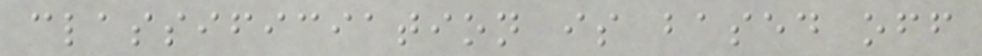classificiation is based off
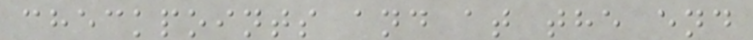checkpoints and at the end
